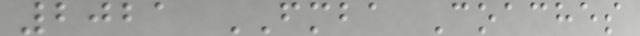2021 FMBA Coaches
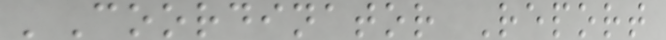'Coordinator Report
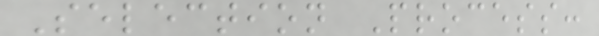Selection Process:
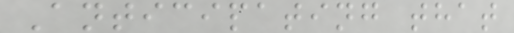Anticipating that
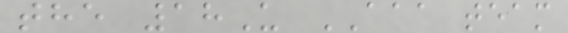the 18U AAA team
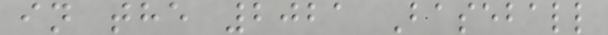in the 2021 Baseball
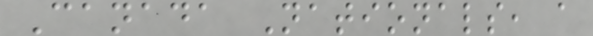Canada Nationals, a
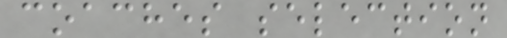coaches selection
